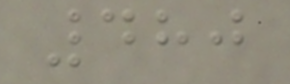480
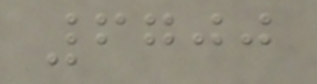6700
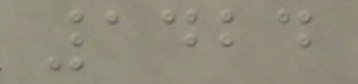1424
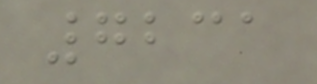7231
